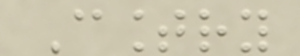Country
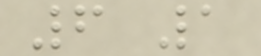6 1
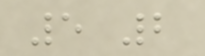5 2
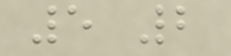5 2
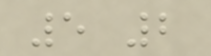5 2
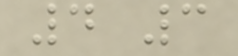4 3
